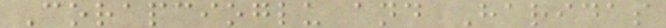Corapcioglu and Haridas
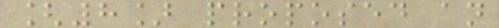[8] proposed an
